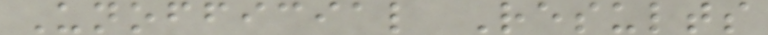Unofficial Results
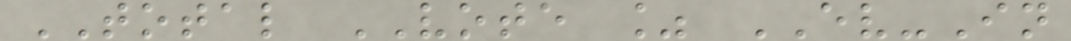TOTAL VOTE % EV-In
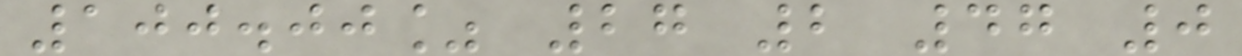100.00% 27 2 47 0
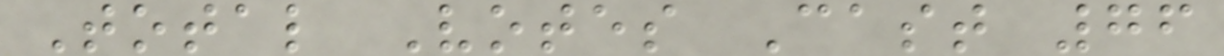Total Votes Cast 76
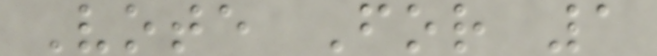Vote For 1
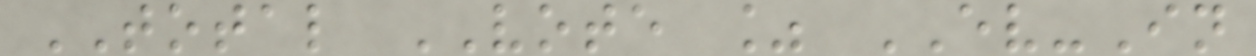TOTAL VOTE % EV-In
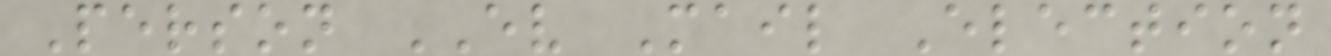Person EV Mail Election
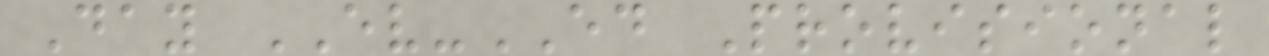Day EV-ED Provisional
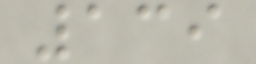139
